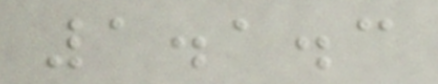1.1.3
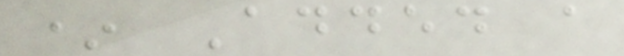* Added a
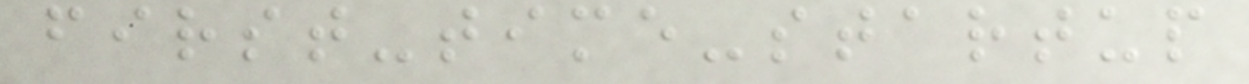first-time-startup
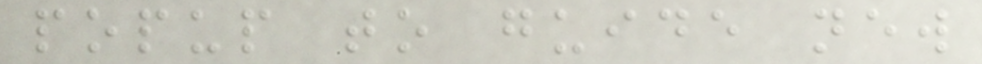popup to guide new
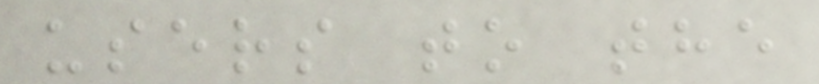users to the
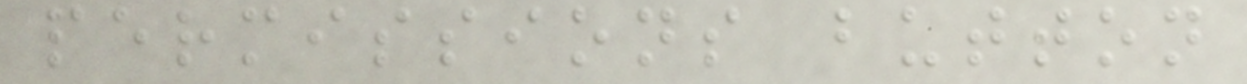permissions button
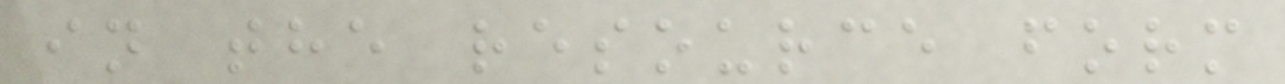in the resource form
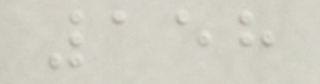158
